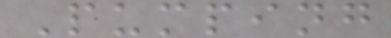Pumping
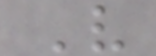V
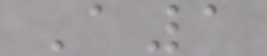A1
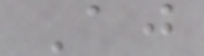Aj
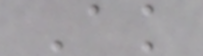Ak
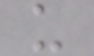u
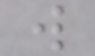w
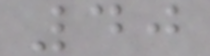40
